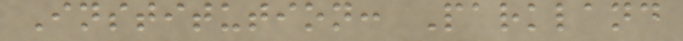Institution: Parkland
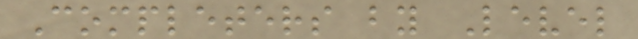Completers by Level
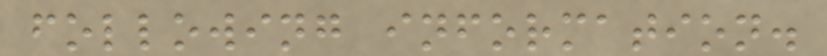following information.
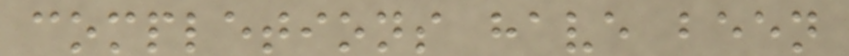completions have been
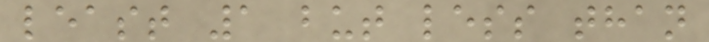least 1 but less than
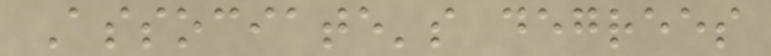Associate's degrees
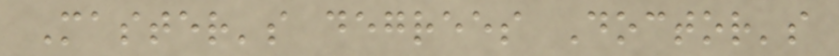Master's degrees Doctor's
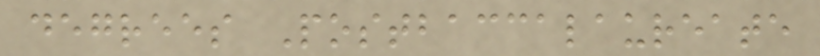degrees Postbaccalaureate
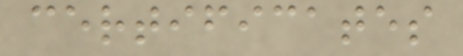certificates
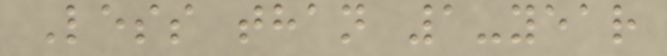Less than 1-year
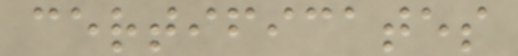certificates
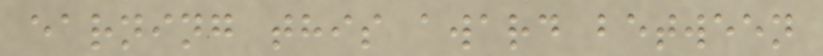earning this award between
